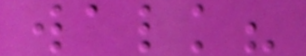walk?
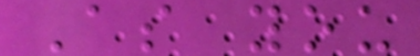As you
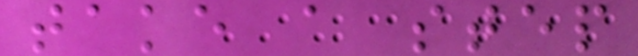take a step
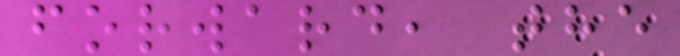forward, the
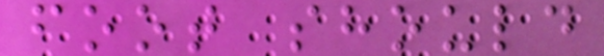foot should
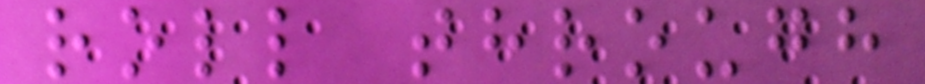roll through
